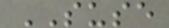SUSE
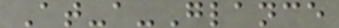At-a-Glance
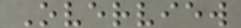Overview
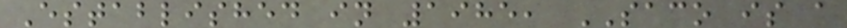Established in 1985, SACO is a
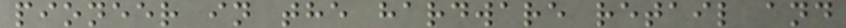pioneer in the hardware retail and
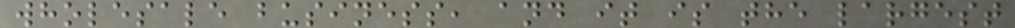wholesale business, and it is the largest
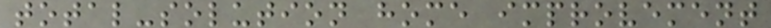total-solution home improvement
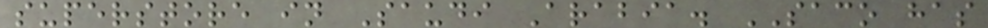superstore in Saudi Arabia. SACO has
